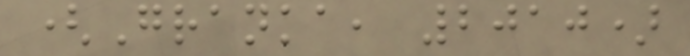(Granka, 2010)
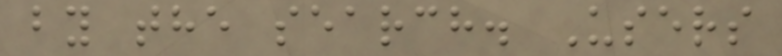by the search. Users
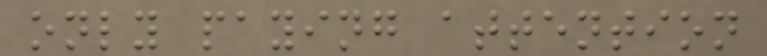only paying attention
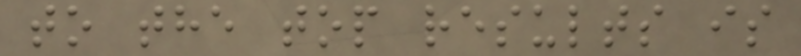to the top results is
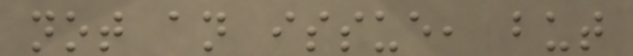not an issue, but
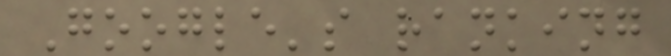Google's ranking
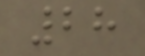28
